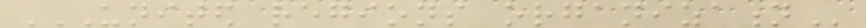UNITED REGIONS ORGANIZATION
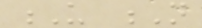U N
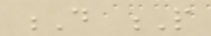D P
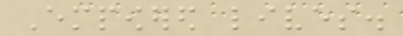Empowered lives.
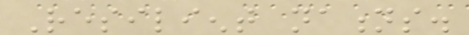Resilient nations.
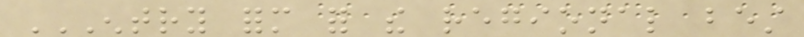ENTRY FORM FOR THE REGIONAL BEST
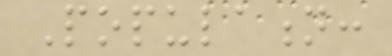Population:
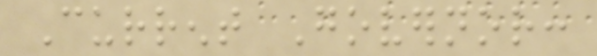Current Governor:
